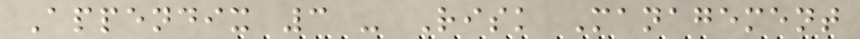Appendix 3 - Risk Management
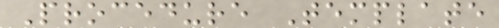Procedure Template
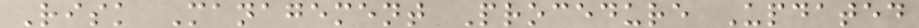Risk Management Procedure Updated
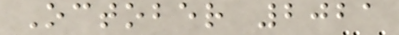October 2021
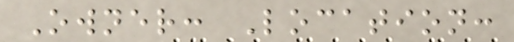Owner: Location:
